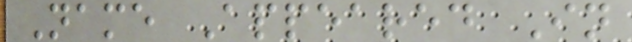Name Appeared In
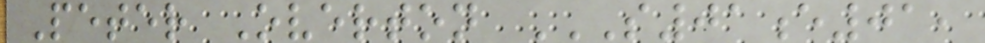Peter Overton S01E01,
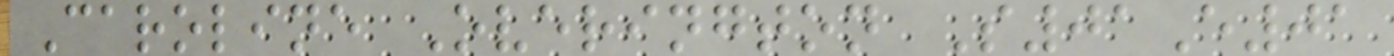Caroline Overington S01E01
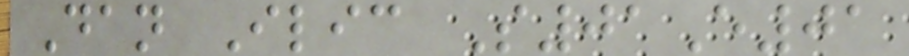Dan Ilic S01E01
